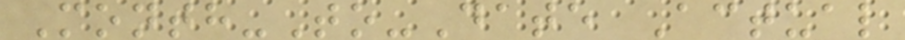Month-To-Date Actual
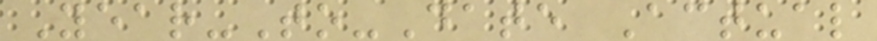Year-To-Date Actual
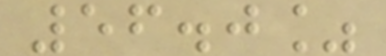56.0%
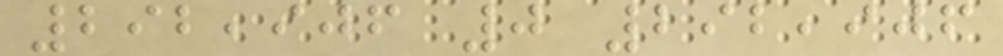292,906 0 292,906
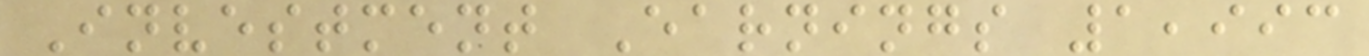Investment Earnings 1,993
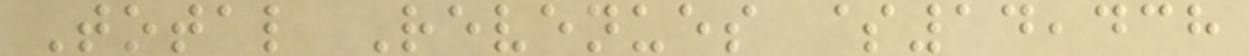Total Revenues $14,438
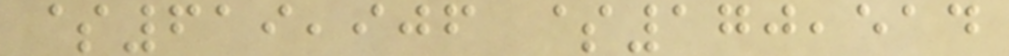$619,906 $170,514
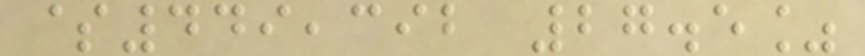$449,392 27.5%
